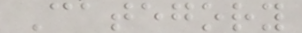Category
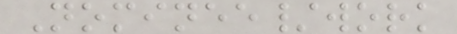Nominee/work
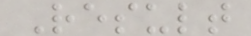Result
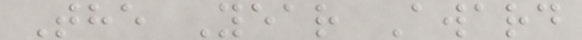The Year Award
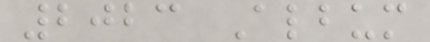2023 Album
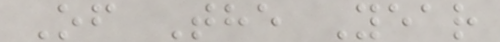Of The Year
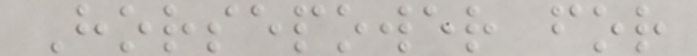Horsepower for
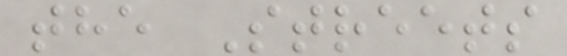the Streets
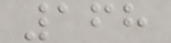168
